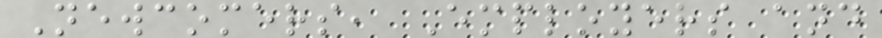Newcomers, Employers and
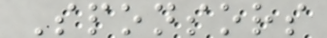Sponsors
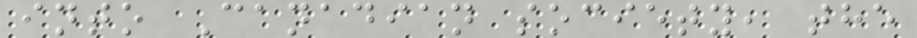into Canadian society, the
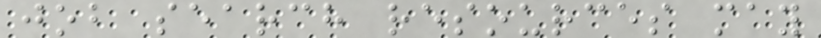job search resources may
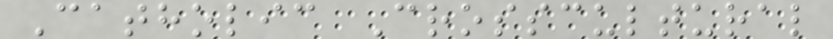Catholic Crosscultural
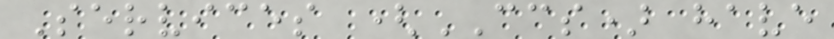Services (CCS) have
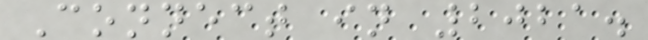Connect in 2021.
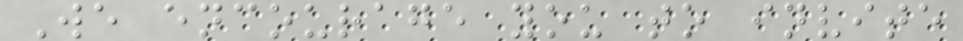We encourage you to invite
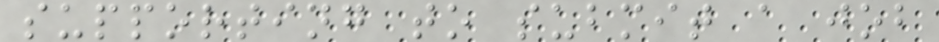supporting to submit a job
